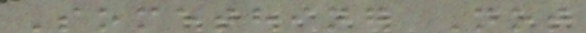Something Not
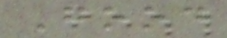Good
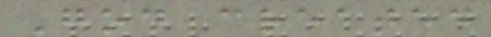God created
